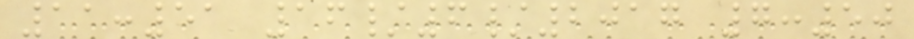11:51 16/6/2017 7:50
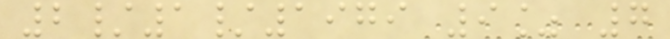2/1/1979 9% 7
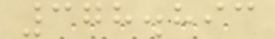378.893
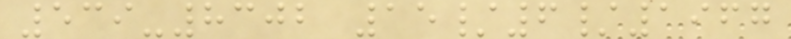539-8302 15/6/1967
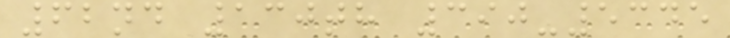62nd 130th 390-5345
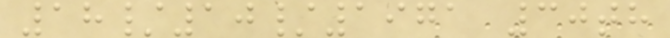18/10/1971 30th
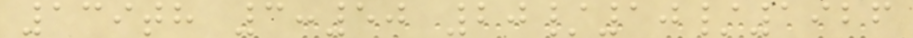139th 3:50 20/10/1926
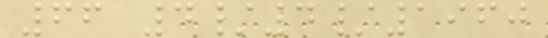66 4/4/1960
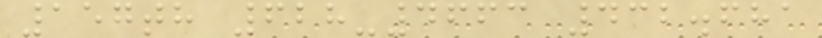157th 628-4663 432.681
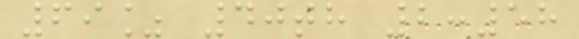69% 40th 2:58
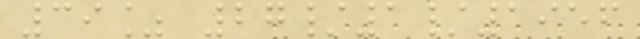39% 27/1/1956
